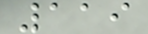119
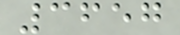3657
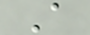A
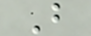B
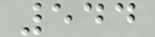544
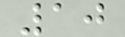10
